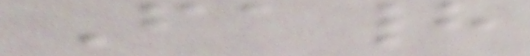Fahad
